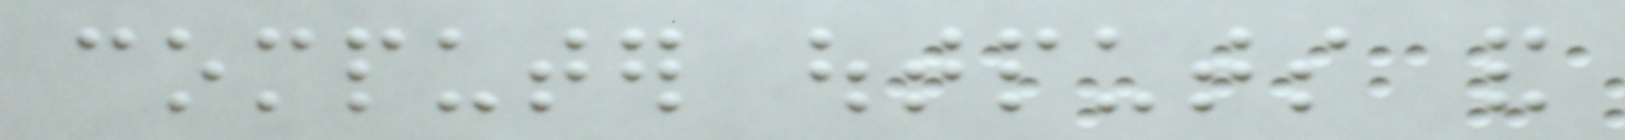computer outputs and
